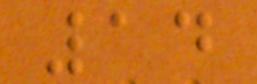14
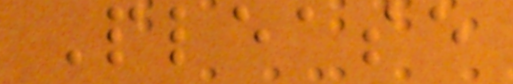Please
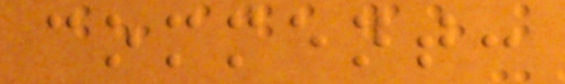comment:
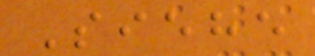Siehe
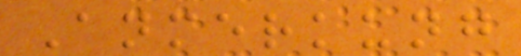Anmerkung
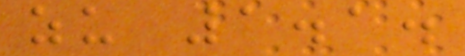zu 1.1.
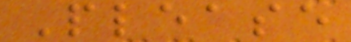Please
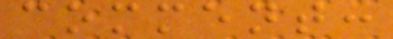comment:
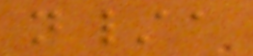n/a
